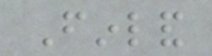Finland
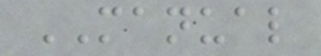MANUAL
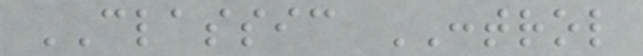CLASSIC CONTROL
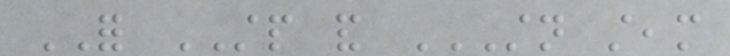FOR STP and STN STEAM
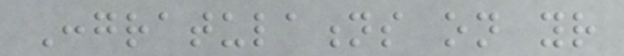Congratulations on your
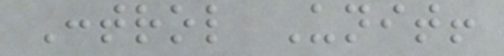Control Unit!
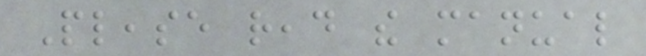Please read the manual
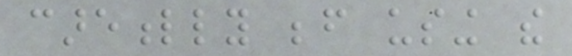carefully before using the
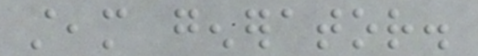steam generator.
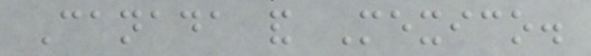Canada and Mexico.
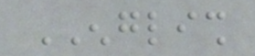ENGLISH
